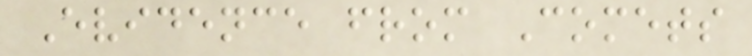Evidence from Comets
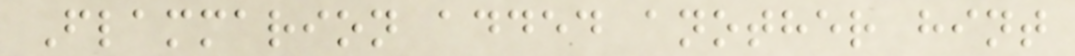Flammarion added another hint
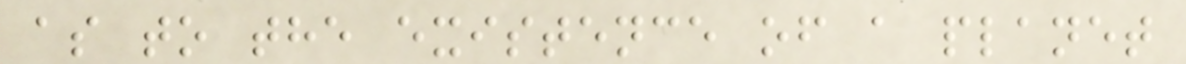as to the existence of a planet
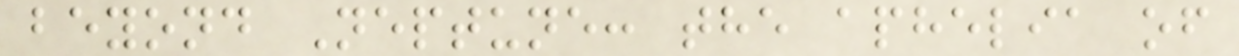beyond Neptune: the aphelia of
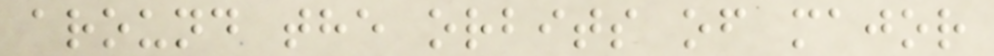around the orbits of major
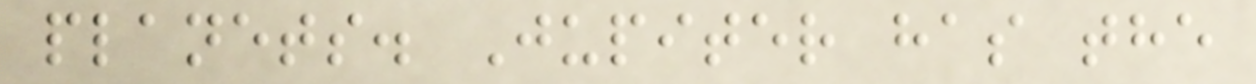planets. Jupiter has the
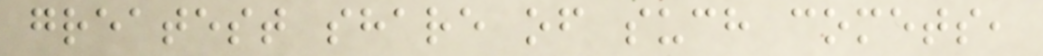greatest share of such comets,
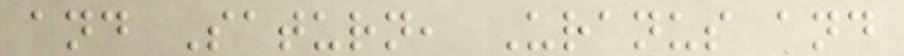and Saturn, Uranus and
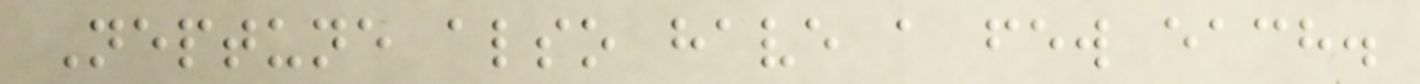Neptune also have a few each.
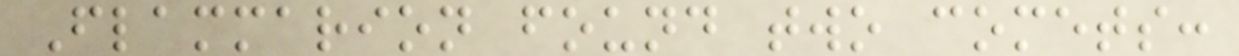Flammarion found two comets:
